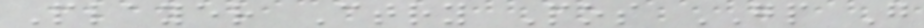Player Ctry Pos GP G
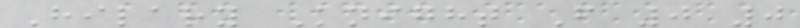Hilary Knight F 0 0
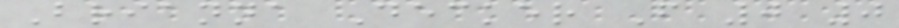Brianna Decker F 0 0
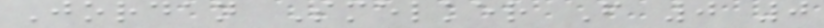Jordan Smelker F 0 0
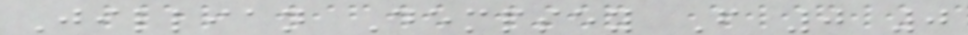Jillian Dempsey F 0 0
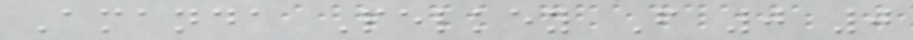Amanda Pelkey F 0 0
